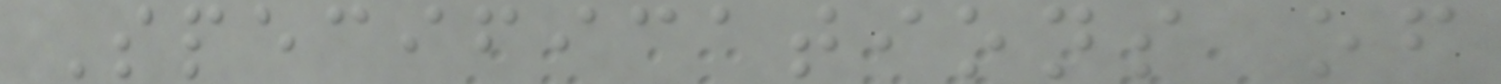Specifications of
